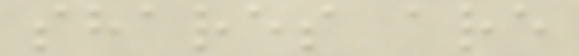shares are
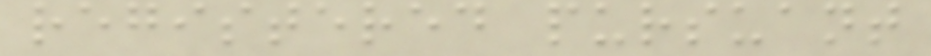registered pursuant
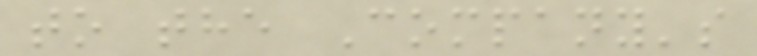to the Company's
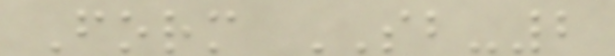Form SB-2
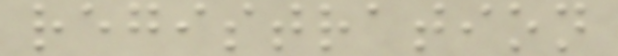registration
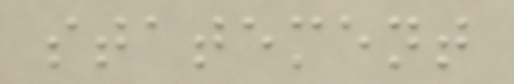statement
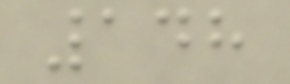148
